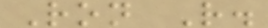Ron R.
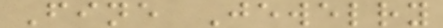Fine Jewelry
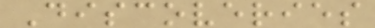Discoveries
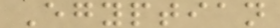Egyptian
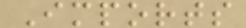Imports
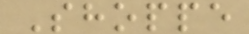Shoppe
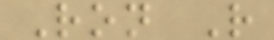Ron R
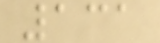131
